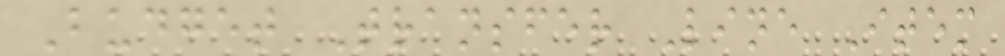Budget Transfer Line Item
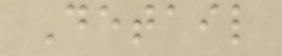Detail
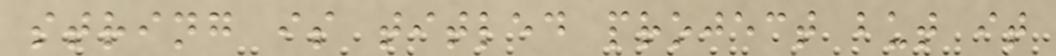string is titled project but it
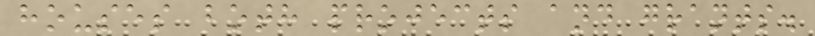houses both projects and grants.
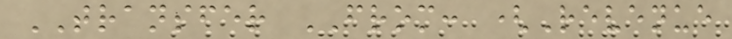TRANSFER FROM: (Revenue
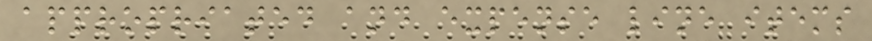appropriated and expense line items
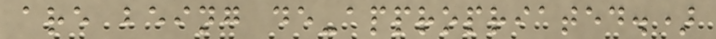are being de-appropriated.)
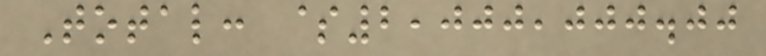Total: $2,000,000.00
